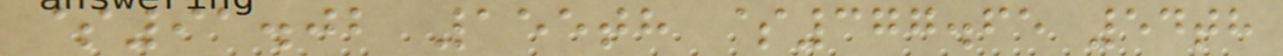$91.02 155th $377.65 54th
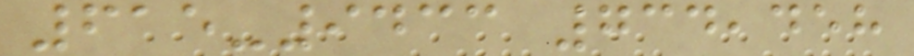615-9433 734,458
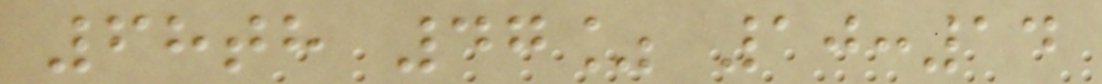68th 47% 10:14
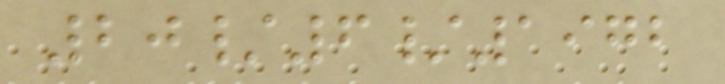20/6/1972
